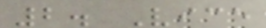2. Vice
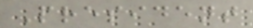President
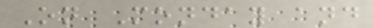On Monday and
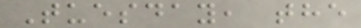Tuesday, the
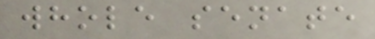whole senate
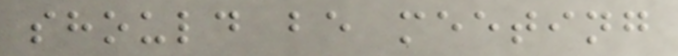should be meeting
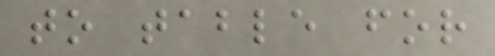to table for
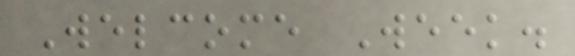Welcome Week.
